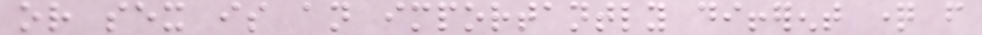or sex is an importantly different question from
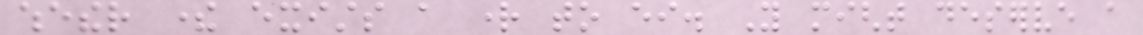whether there exists a right to either. You might deserve a
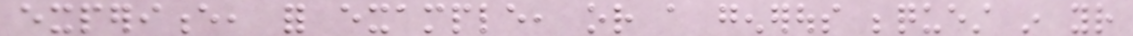experience, for example, or a generous bequest in your
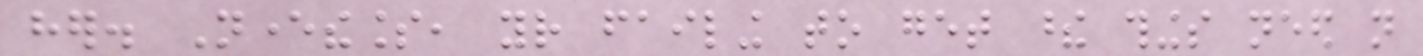her. Nevertheless, your failing to get these things need not
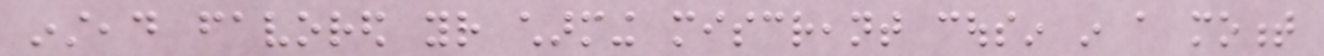instead favored your charming miscreant cousin in a moment
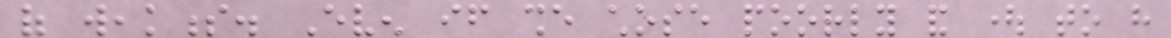of weakness. Even if she chose poorly and ought to have
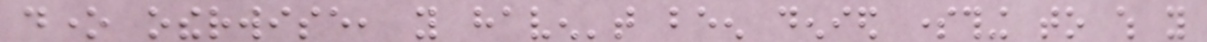done otherwise, you haven't been denied something to which you
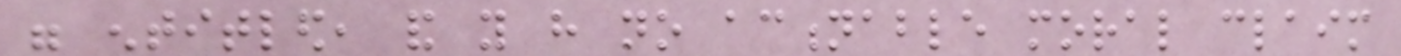were entitled, and you have no actionable moral claim
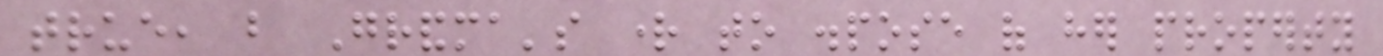true, but Grandma's right to dispose of her property
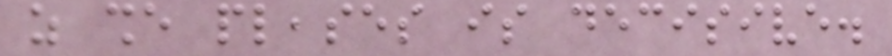as she pleases is decisive.
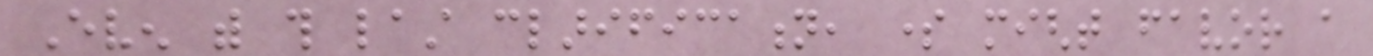Even with this last clarification, some might favor a
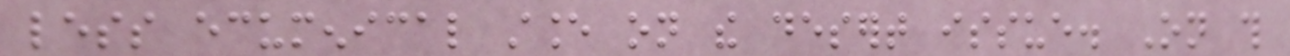less ecumenical stance on the desert issue. On this
